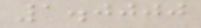1.0000
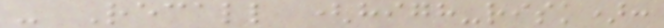- Recall (high-risk):
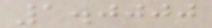1.0000
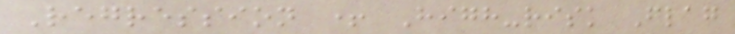Regression + High-risk Flag
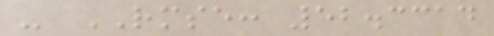- RMSE: 52.3314
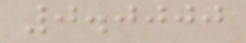0.0000
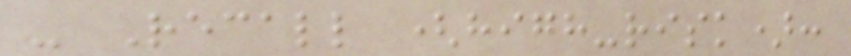- Recall (high-risk):
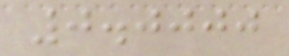0.0000
